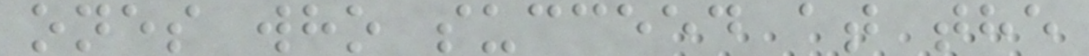ones who succeed at the
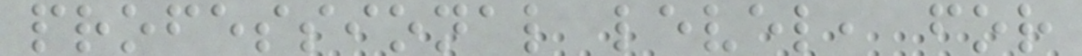professional level, for
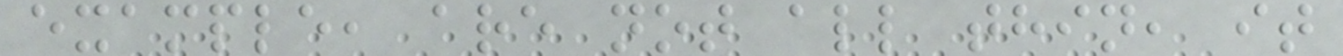example, are not all thin, it
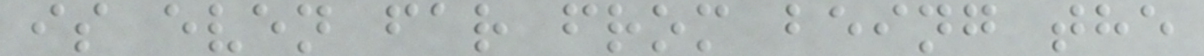is even far from being the
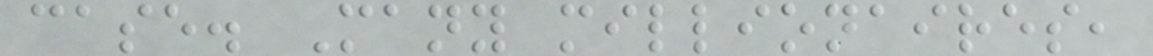case. Many millionaires,
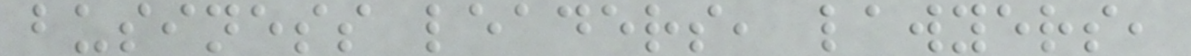business leaders, lawyers,
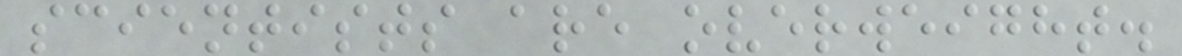scientists are overweight.
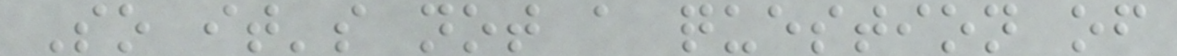So it's not a question of
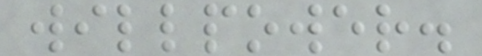willpower.
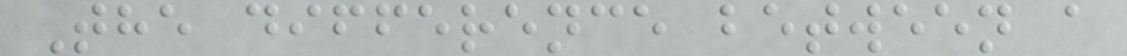The difference between a
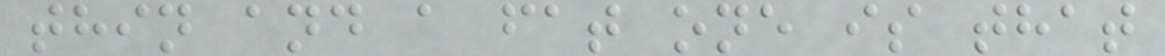thin and a fat one is that
